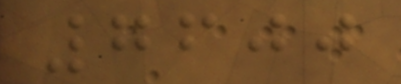7600
